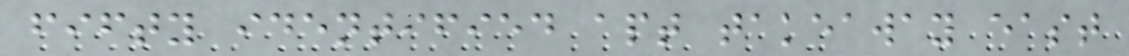fifty identified apt takeaway east
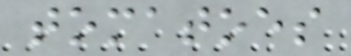tomatoes
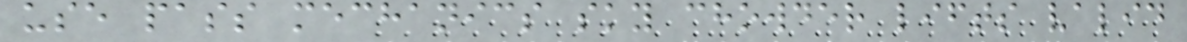use pass mechanics sky chowder lifts valid
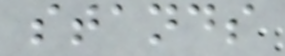stands
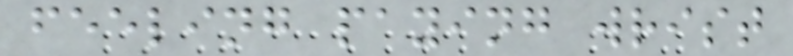feeling paying wrist
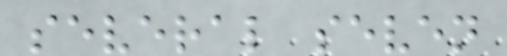several seven
